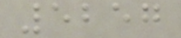5257
